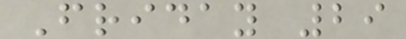Friday 29
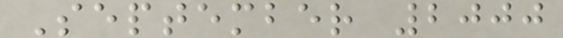September 2000
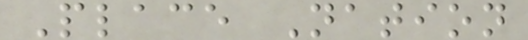Place Nation
